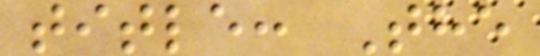title: The
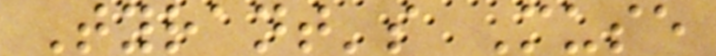Tyrant's Muse
